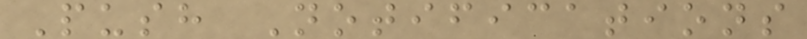Push Notifications
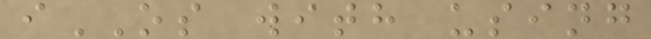iOS with using
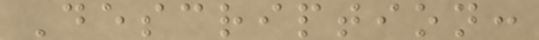Description:
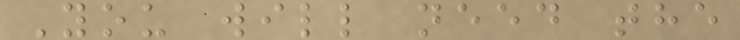You will need the
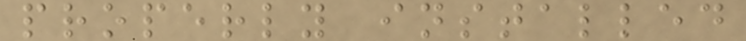properly installed
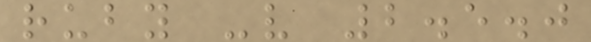ruby -v 2.5.0
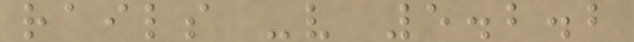rails -v 5.2.2
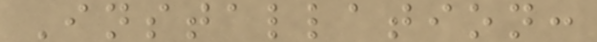Installation:
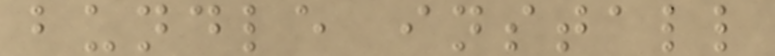bundle install
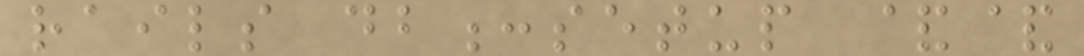rails db:setup &&
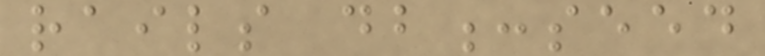rails db:seed
